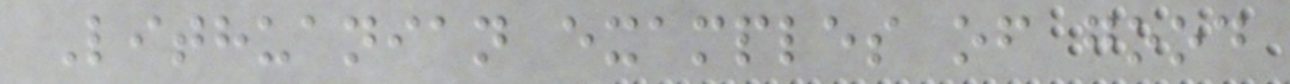Lithuanian examples of good
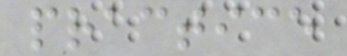practice
